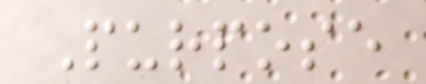Purpose
